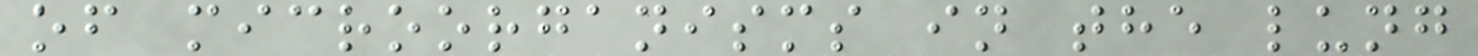of microorganisms in the lung
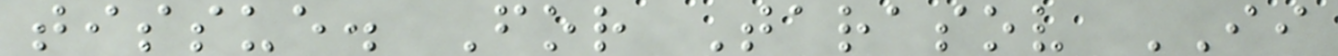tissue. For Tarasov II
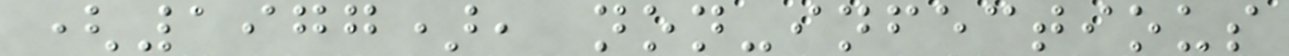(1977), non-infectious
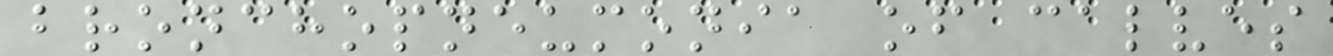bronchopneumonia of calves
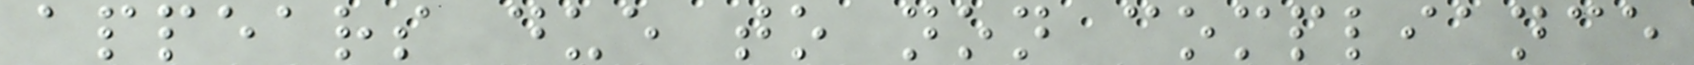appears due to non compliance
